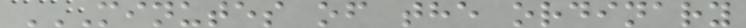MINUTES OF THE ORDINARY
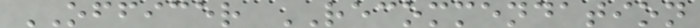OFFICER RECOMMENDATION
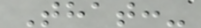That:-
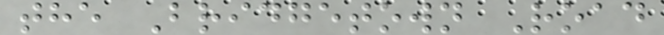the Bridgetown Road
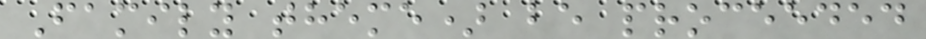Family theme) be proceeded
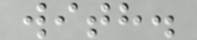with.
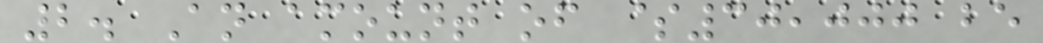2. An amount of $30,000 be
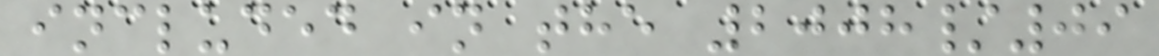included in the 2008/09
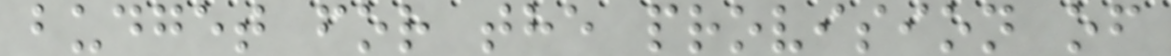budget for the provision of
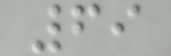69
